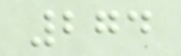274
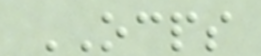OCPS
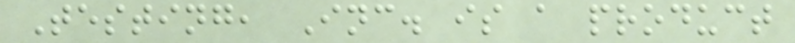Testing, Inc. is a product
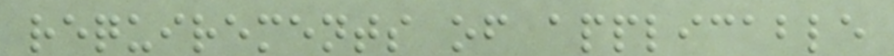requirements of applicable
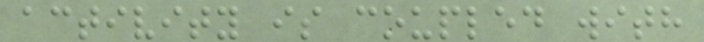activity is coupled with
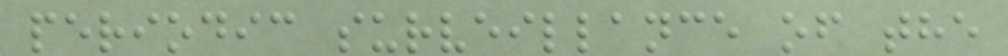periodic surveillance of the
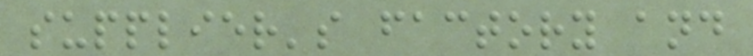supplier's factory and
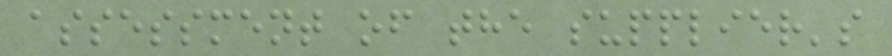assessment of the supplier's
